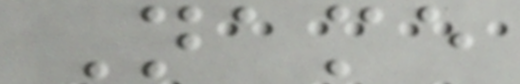Name
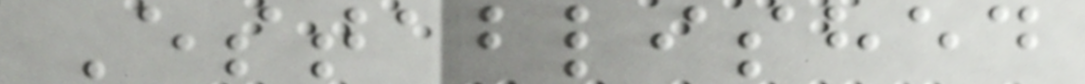Established
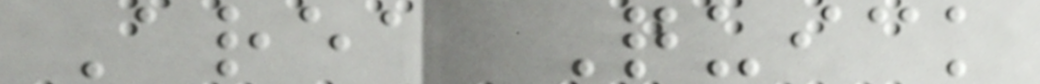Area Quick
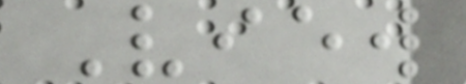View
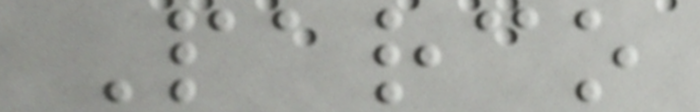Parco
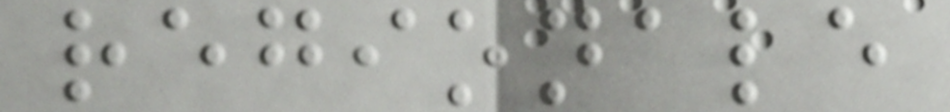regionale
